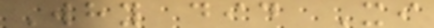Why did Xi
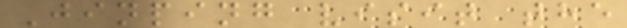Jinping visit the
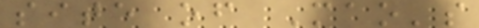site of Mao's
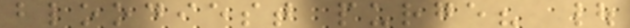bloodiest purge? |
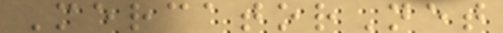MercatorNet
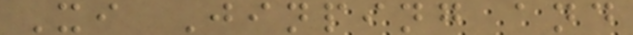Xi Jinping and
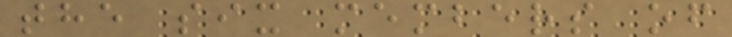the six members of
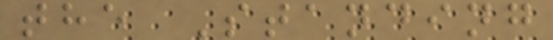the Standing
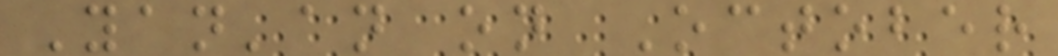Yan'an on October
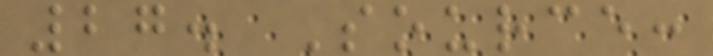27. Source:
